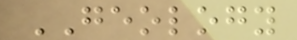GEOLOGY
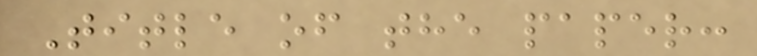Title of the paper:
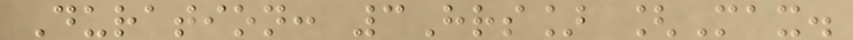Duration: 3Hrs] [Max.
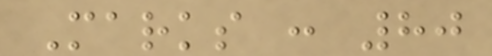Marks : 80
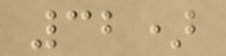32)
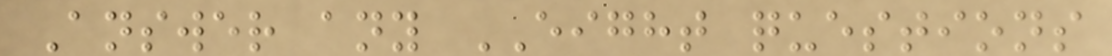Answer any EIGHT questions
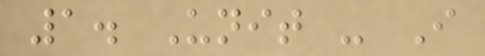1. Unit - I
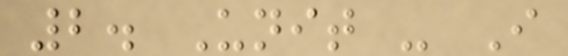2. Unit - I
